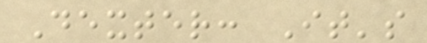Dexter: It's
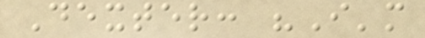Dexter: "I'm
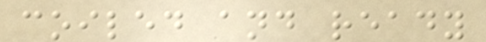coiled and ready
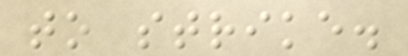to strike.
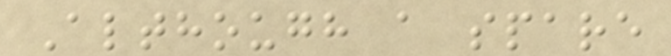Although a spare
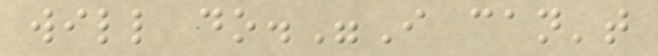will do."I can't
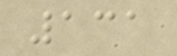131
